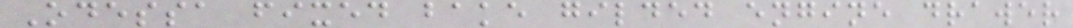Odessa fixed bake gilded engine drawer
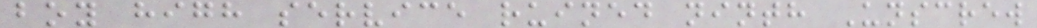boy high service ruined ninth Unscrew
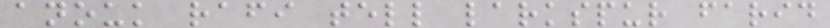anouk rafi tell larkspur farid
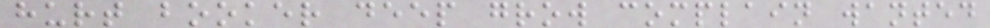hurt booker deep grow complain wanted
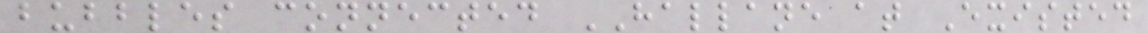bubbles connected HALLANE at Existed
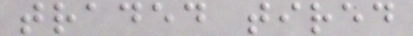traded tired
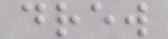drew
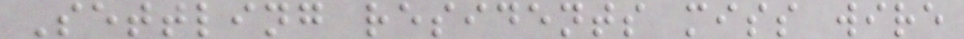Settling residents miss wire
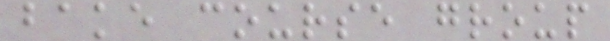bake course group
